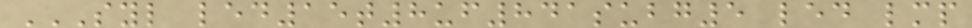SYL LED15T8UF841SUBG5 LED LMP
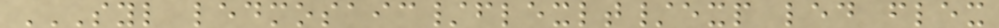SYL LEDMOSAIC/FLEXLT/EXP LED FLEX
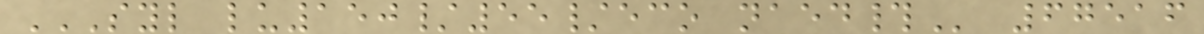SYL LU150/55/ECO NAED# 67516
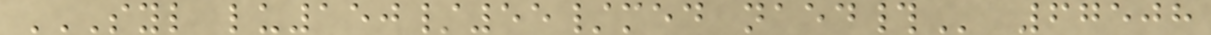SYL LU150/55/MED NAED# 67508
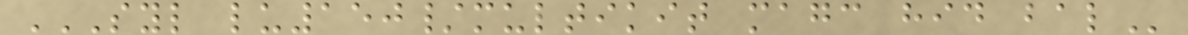SYL LU150/MULTIKIT MAGC HID BAL
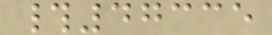#47335
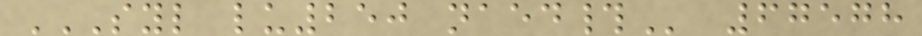SYL LU250 NAED# 67578
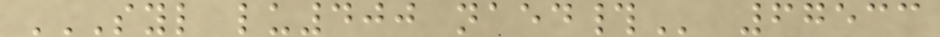SYL LU400 NAED# 67533
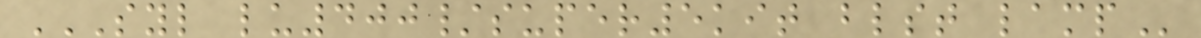SYL LU400/SUPER5KIT BLST LAMP
